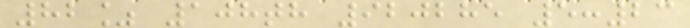82% 108th 920285 5:23
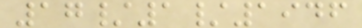17/1/1946
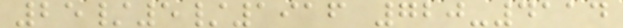25/5/1916 720-4114
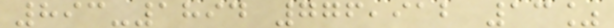893-1894 776,912 13%
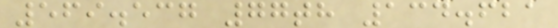569.537 77th 134.621
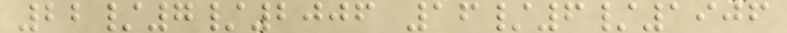22/7/2006 16/6/1906
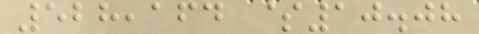528,164 $10.08
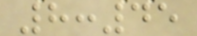8:45
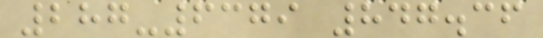287-6379 847.36
